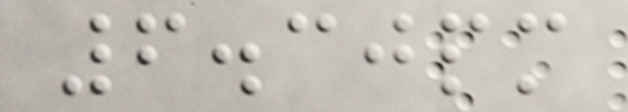6.30pm
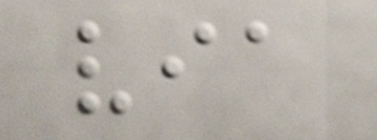via
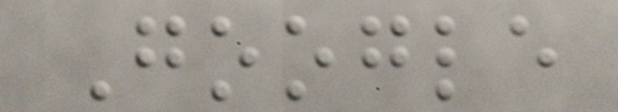Google
